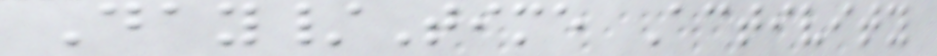Day/Time Activity
